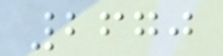2670
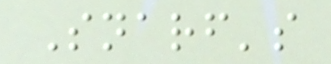Snarf's
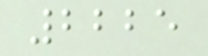2225
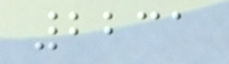2231
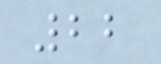22
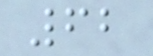62
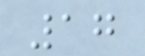17
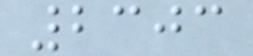2303
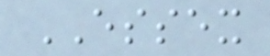ESSEX
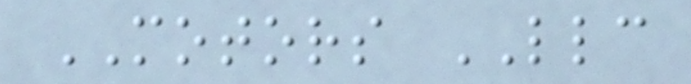MOTORS LLC
